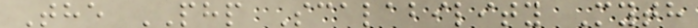The PHP Scalability Myth
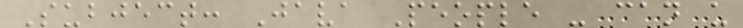Subject: Java People - can u
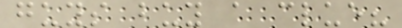guys buy a clue?
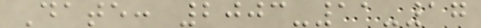Date: 2003-11-17
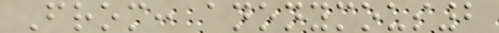From: anonymous2
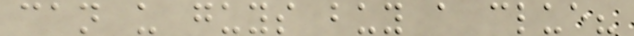can u guys buy a clue?
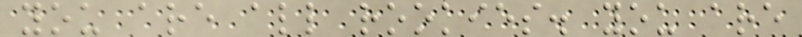you are all rookies. you are
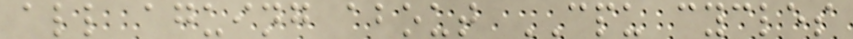all aguing about CPU cycles
